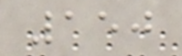150
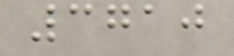3710
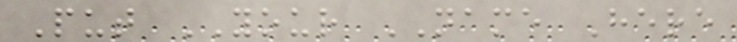Put YOUR NAME Here
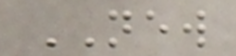NEW
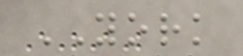YORK
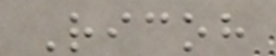Ricoh
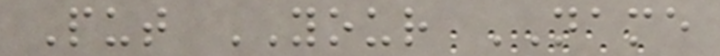Put YOUR NAME
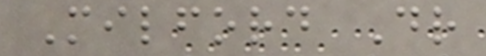Milford Dr
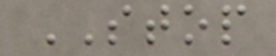STOP
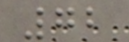72
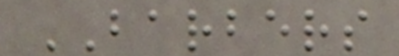BARBERS
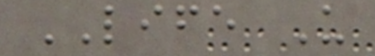LIFE U
